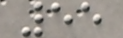55
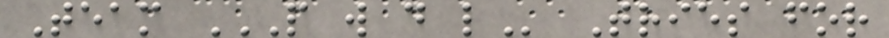Team P W D L Tries for
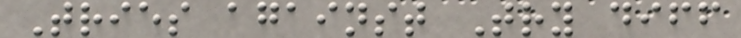Tries against Try diff
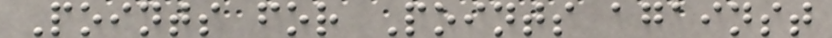Points for Points against
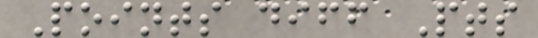Points diff Pts
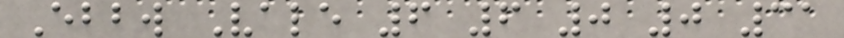Ebbw Vale 6 6 0 0 31
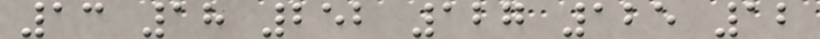13 18 252 127 125 12
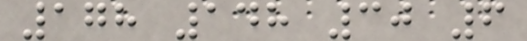178 148 30 6
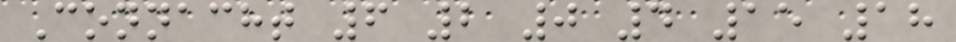Connacht 6 2 0 4 15 18
